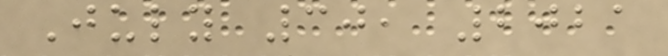July 30, 2021
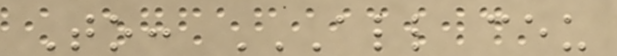To: ALL CEU
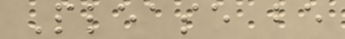Please be
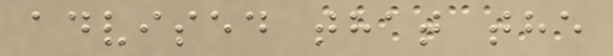advised that the
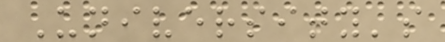University's
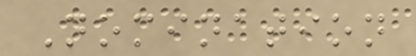Nomination
